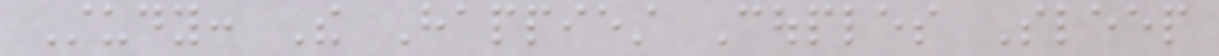Study: The Happiest Couples Sleep
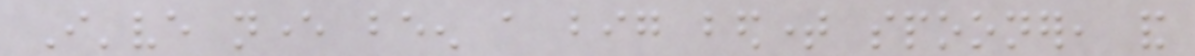I've never been a big bedtime spooner, and
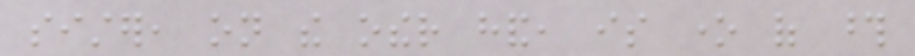sister, on the other hand, is one of those
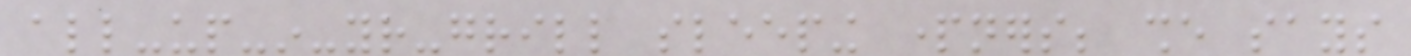all-up-in-your-grill sleeping partners; she says
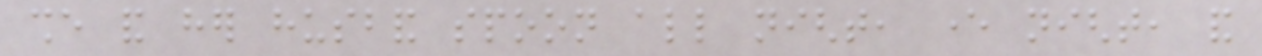she and her husband spoon all night, ever night, and
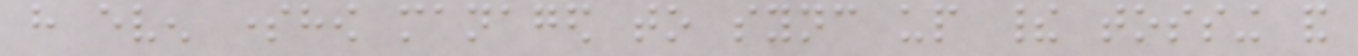have even somehow managed to sync up their tossing and
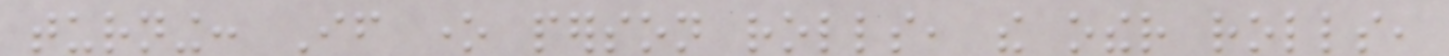turning: If one person rolls, the other rolls,
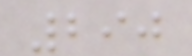290
